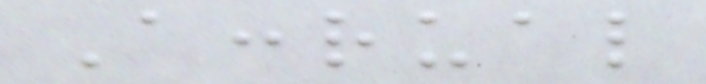Accrual
